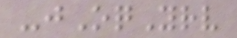-jOqYrv
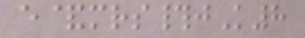e&mrs#jK8
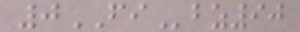0FIbz90
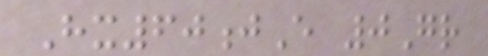Hx60jE 0Gr
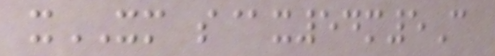xXM s@x54m5C
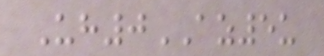Uh0AZ5u
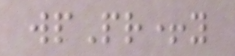wpPr+y
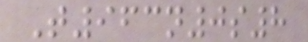T963n0s8
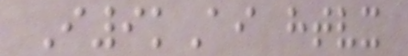I9kAi htvx
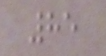85
